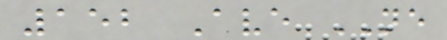152 Ave NE
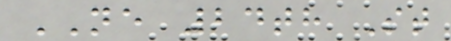NE 24th St
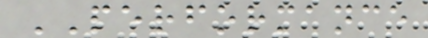PERFORMANCE
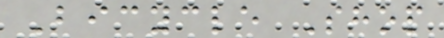Bicycle Shop
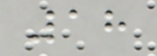18
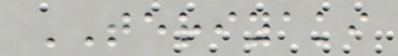TERIYAKI
